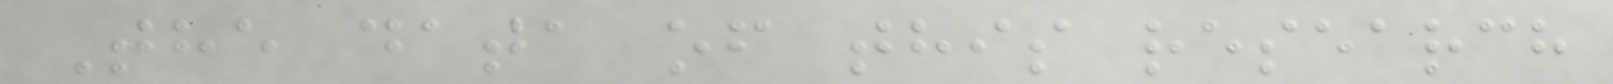The data of this research
